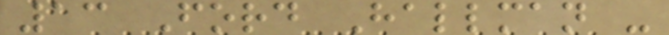13 Ford Hallman -
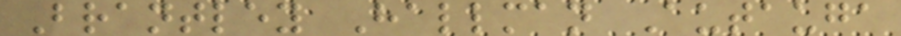Brantley Hallman Autauga
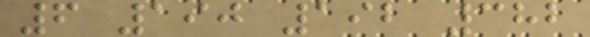6 190 192 382
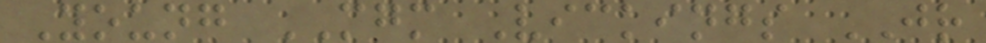Young MGM Vickings JR
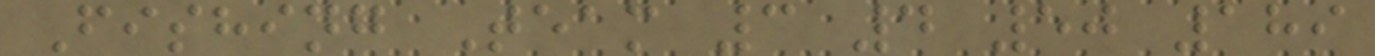Fishing Team 3 4 50 189
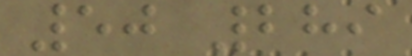50 289
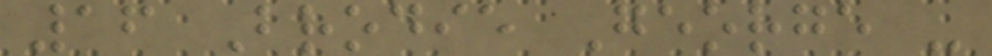16 Brodie George -
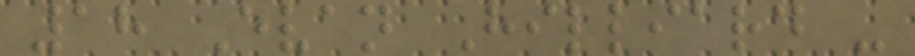18 Evan Hilliard -
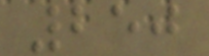250
